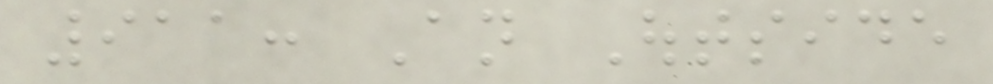911: An Outside
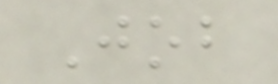Job
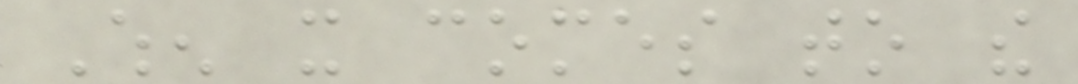When it comes to the
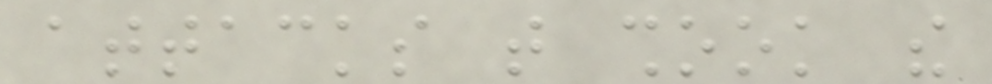attacks that shook the
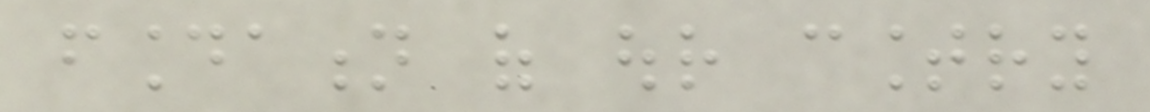foundation of our country
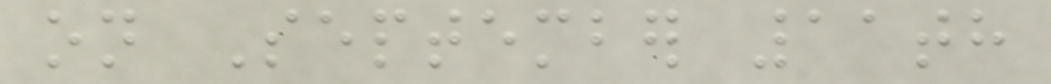on September 11th
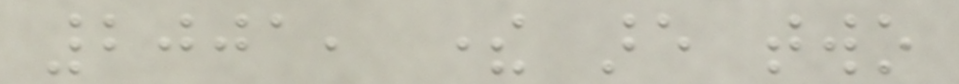2001, there are two
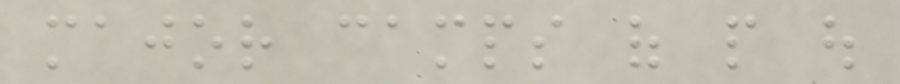major camps of people out
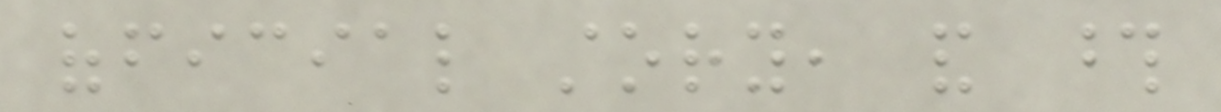official story, and those
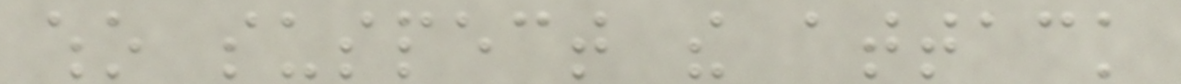who suspect the attack
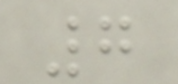7
